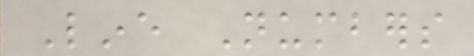Line Numbers
